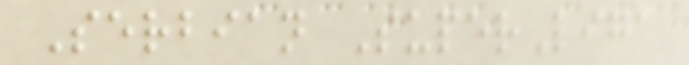Serbian SuperLiga
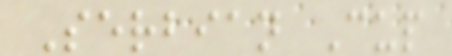Serbian Cup
